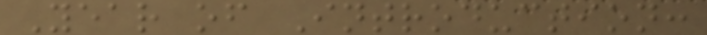Year of Introduction:
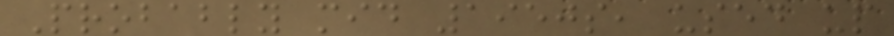Probably mid 1950s, used up
